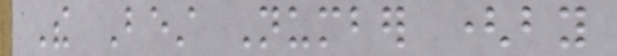The Best Number (by
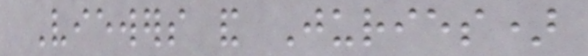Viewers and Juries)
